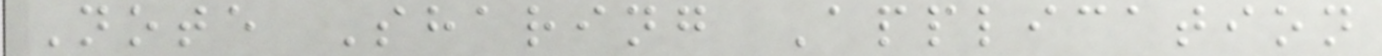Note Sharing Application
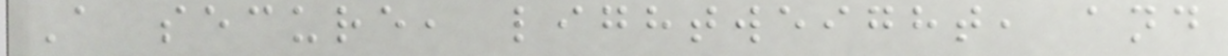A secure, lightweight, and
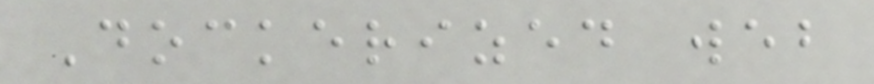Dockerized web
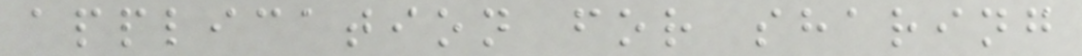application for sharing
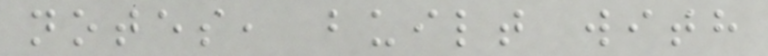notes, built with
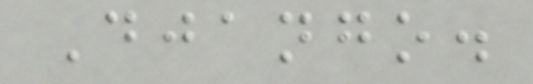Django.
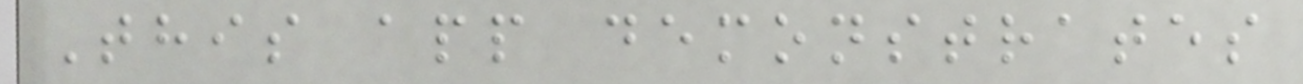This app demonstrates
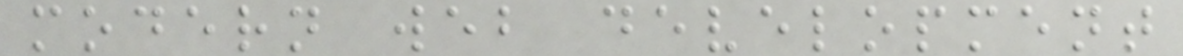modern web development
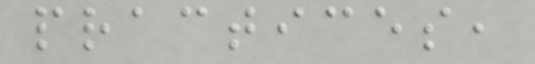practices,
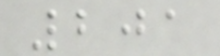201
